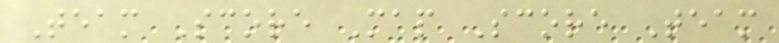Team Score Map Score Team
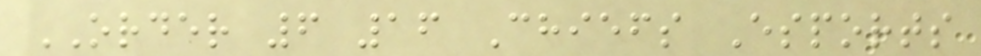ORDER 6 16 Chiefs Esports
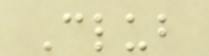Club
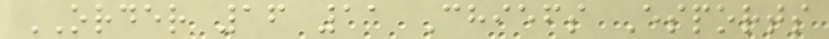ORDER 16 11 Chiefs Esports
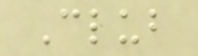Club
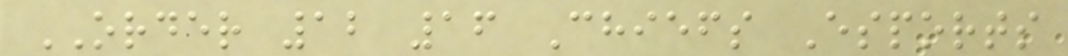ORDER 12 16 Chiefs Esports
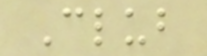Club
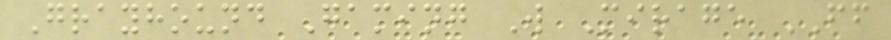Grayhound Gaming W Mirage FF
